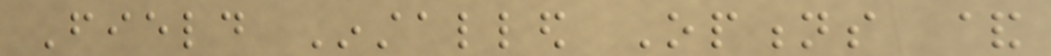Field Installed Options &
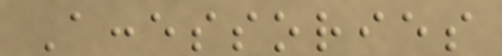Accessories
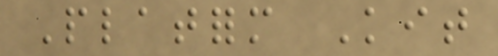Platform Kit
